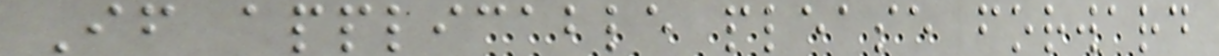If applicable please forward
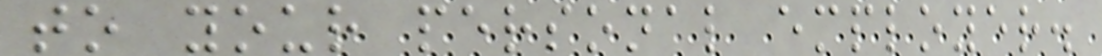to your personal employer.
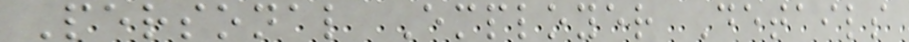Personal Employer Details
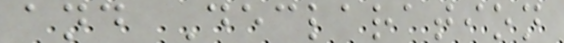and Declaration
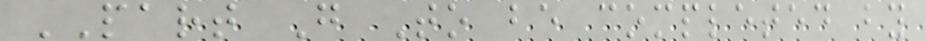PART G To be completed by
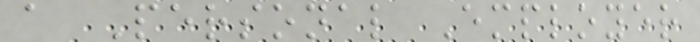a Personal Employer
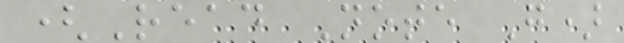(Read Note G)
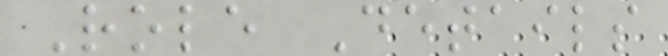Role Details
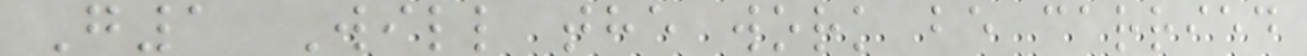G1 Will the work be carried
